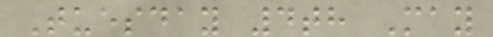Tuesday 4th May
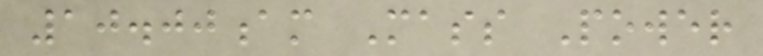10.00am Mass Power
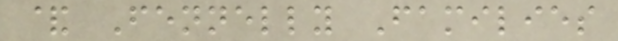& Fennelly Families
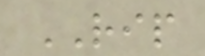RIP
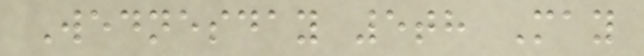Wednesday 5th May
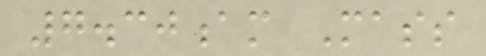7.30am Mass
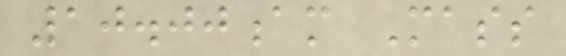10.00am Mass
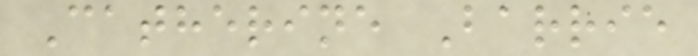Catherine Barrie
